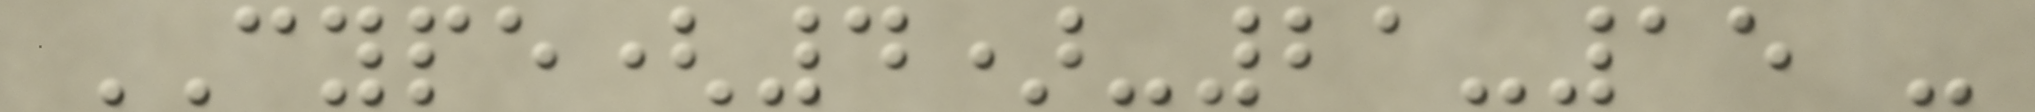CYPE(4)-21-15 -
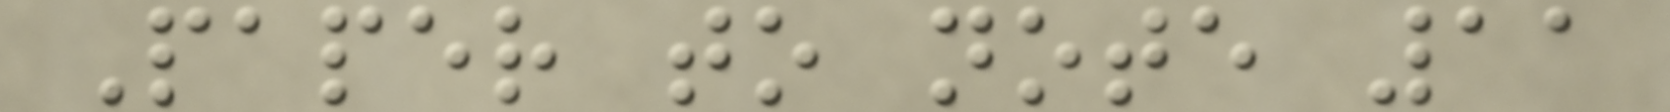Paper to note 11
